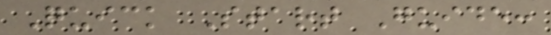Quick Start Guide:
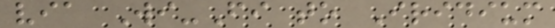via Wi-Fi to Iridium
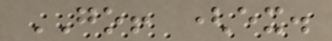GO! (ex.
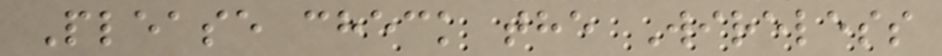Please check the Wireless
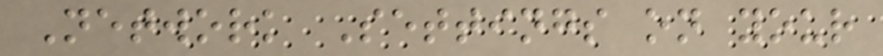Network Settings on your
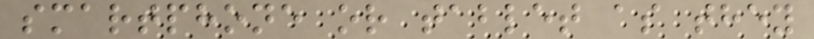smartphone or tablet as they
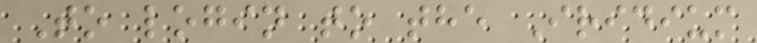To login to the Iridium
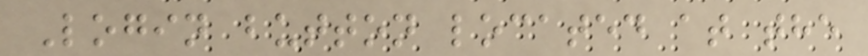Login button located at the
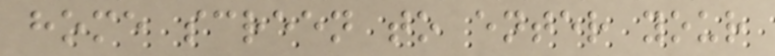home screen to enter your
